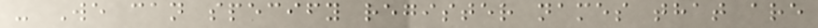- We can specify register names that are
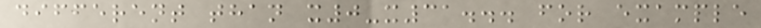different than x0-x31... for example
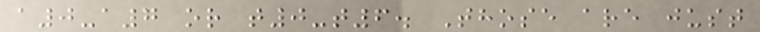a0-a7 or t0-t6. Those are just
